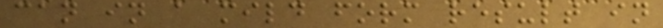can in a mild form result in
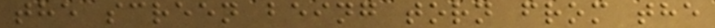the screen being torn from the
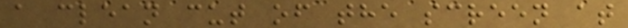a clean cut of the screen at
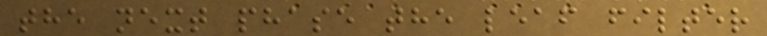the next phase the leaf filter
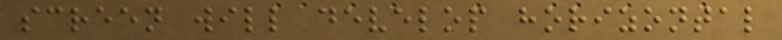screen will develop horizontal
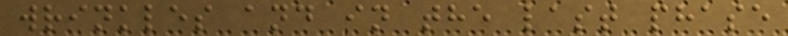wrinkles and in the last phase
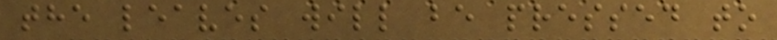the leaves will be pressed to
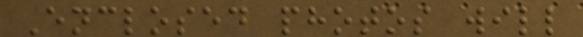Enclosed photos will
